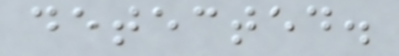detected.
